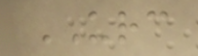URC
